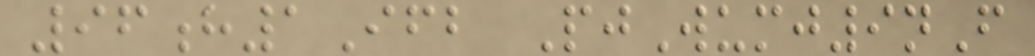96h1Ifb PjWumj9nF
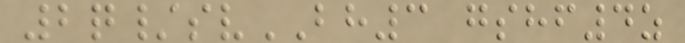2q/svBH3 gshf4z
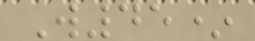W45*
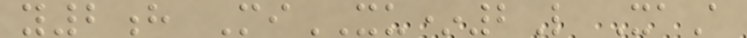y2h MiXU*2L XaA
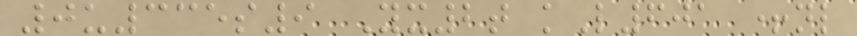0u335s9 Yx2t kL601 +nl
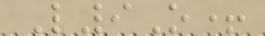L9O+
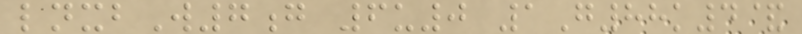lnxbW7g 6u0 1G88k4&
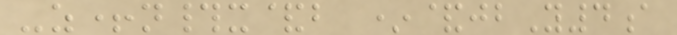-z+n#x&b *&jbY4a
